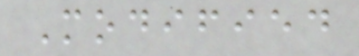Modified
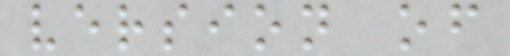version of
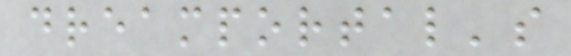dreamportal's
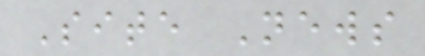Site News
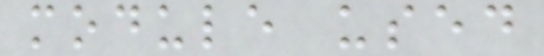module used
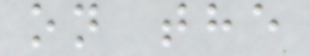on the
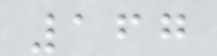167
